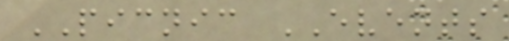PICNIC EVENTS
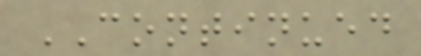CONTINUED
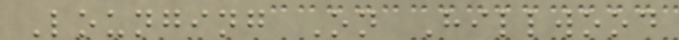Lounging On Hillwood
